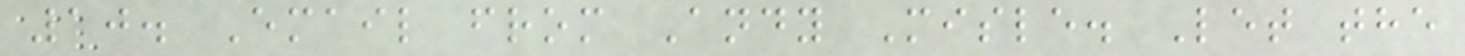10. Email from Andy Misle. Let the
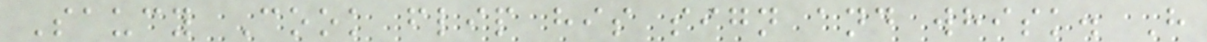Saucy Cook flip his sign and whisk. H
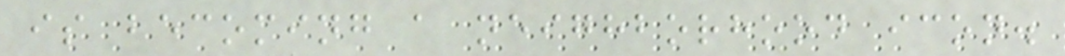is becoming a neighborhood icon.
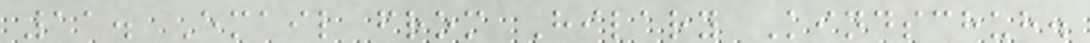11. Email from Hilary Kindschuh.
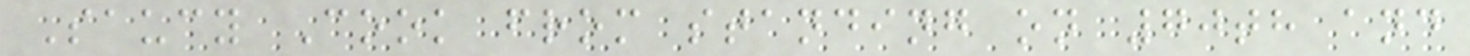Saucy Cook from standing on 70th and
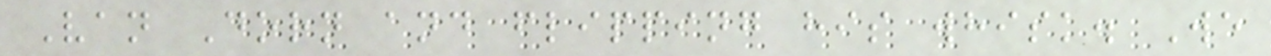Van Dorn and flipping his whisk. We
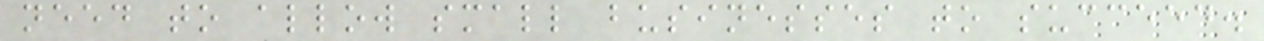need to allow small businesses to succeed.
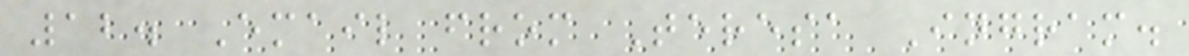12. Email from Teresa Ingram.
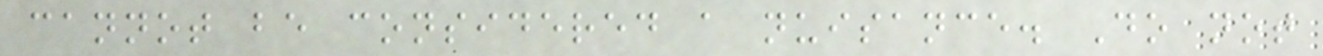cannot be considered a nuisance. Do not
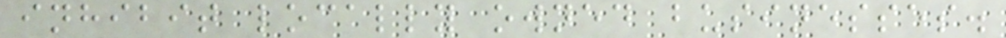inhibit locally owned businesses.
